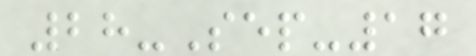28-Sep-17
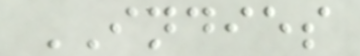INDIES
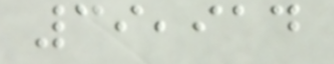39,914
